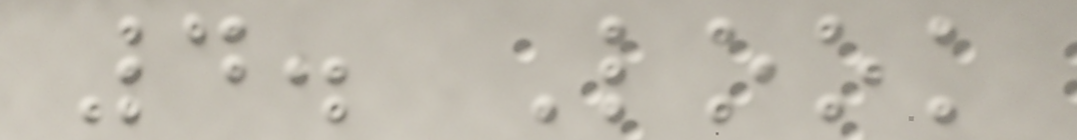4. Look
